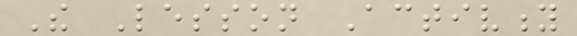The Lesson Activity
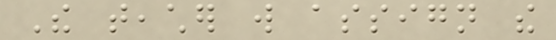The teacher will assign the
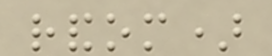random)
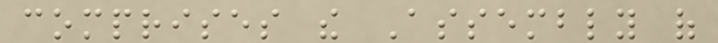comprises the Assembly of
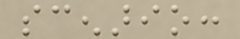scenario:
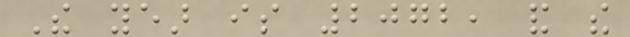The year is 2072, and the
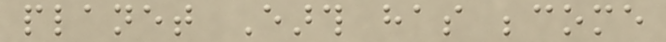planet Earth has become
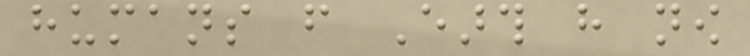humans from Earth have now
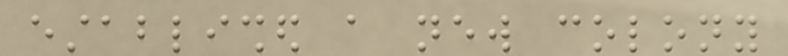established a new colony
